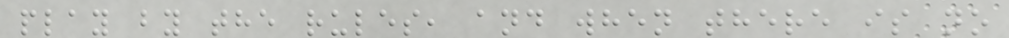play by the rules, and when there is no
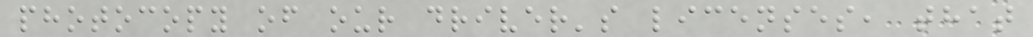photocopy of our driver's licenses, that
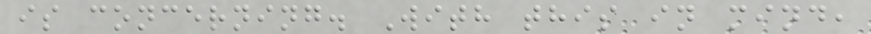is concerning. With this in mind,
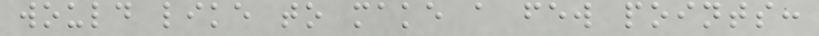would like to make a few points:
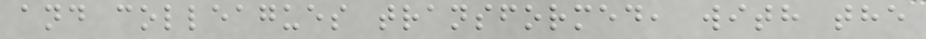and colleagues transformed, with the
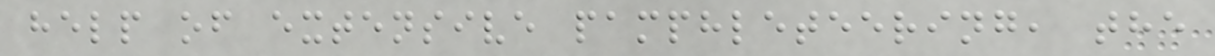help of extensive pamphleteering, the
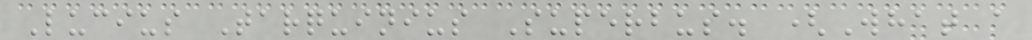Lucius Tarquinius Superbus. (What a
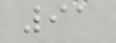91
